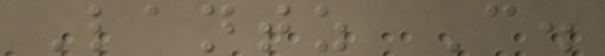Lantz C.
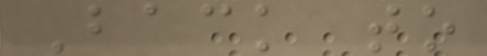Back to
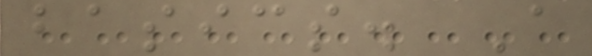basics. A
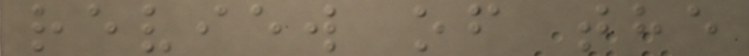review of the
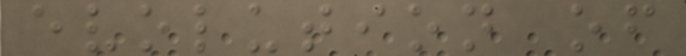evolution of
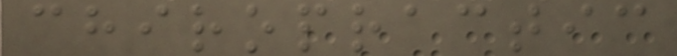chiropractic
